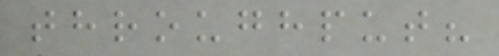throughput?
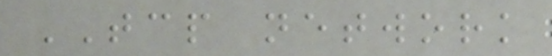TCP network
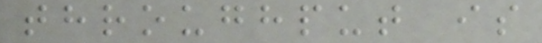throughput is
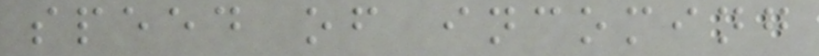speed of incoming
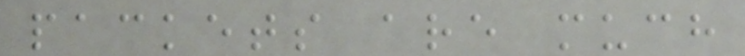packets are much
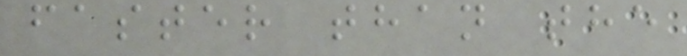faster than the
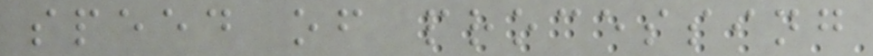speed of processing
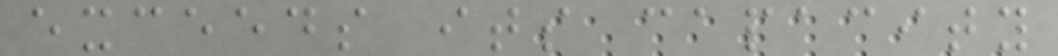exceeds its capacity
